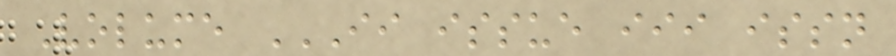Volume II ISSUE III ISSN
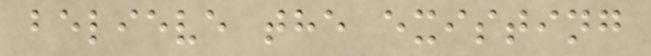believe the existing
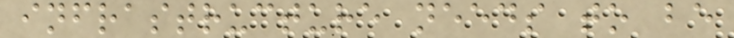infrastructure needs to be
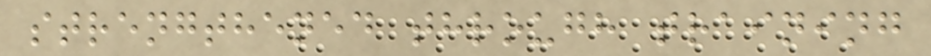strengthened through training
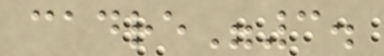cadre"3.
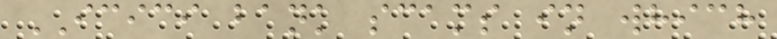ICICI bank scams in which
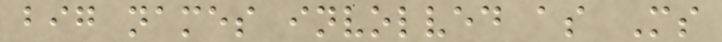big names involved as Ms
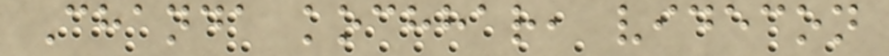Chanda kochhar, videcon
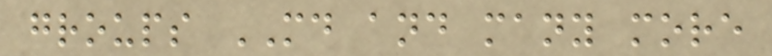groups MD and many more
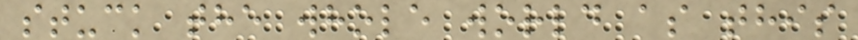stuck the whole world as this
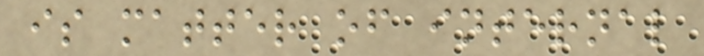is matter of internal
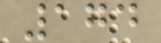174
